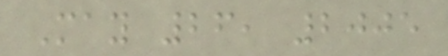May 26, 2005
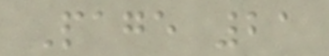Page 21
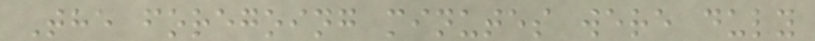The foregoing minutes were duly
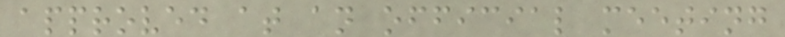approved at an official meeting
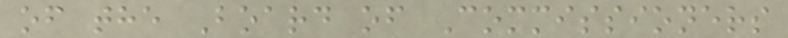of the Board of Commissioners
